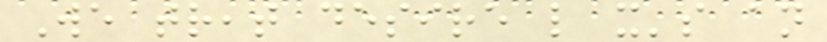We treat desire like it's an
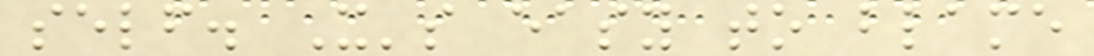self. It's easy to blame
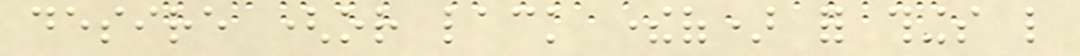desire (or lack thereof) for things like
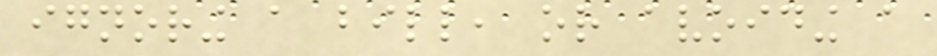ignoring a bill, or avoiding a
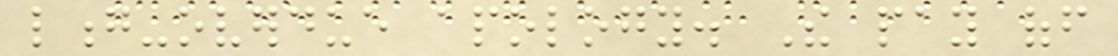long-overdue apology. The pay off
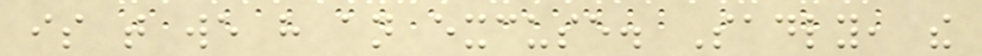is that we have an excuse. Sadly, the
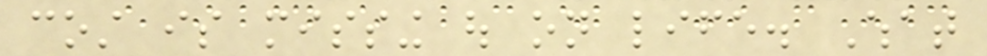cost is missing out on life. What
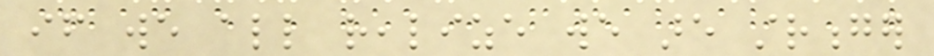if we all realize we are stronger
